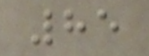85
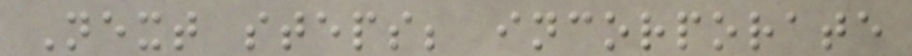Next steps; incorporate
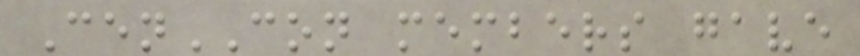CenCON members gave
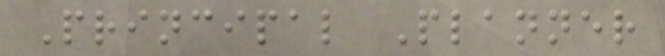Principal Planner
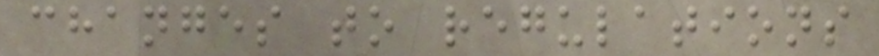changes to regulations
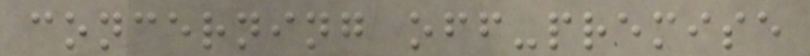concerning off-premise
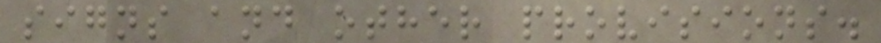signs and other provisions.
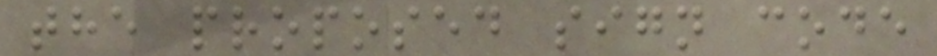the proposed sign code
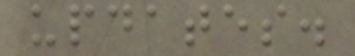updates.
